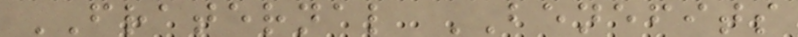FRATERNAL BENEFITS
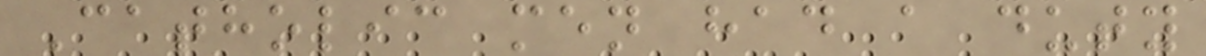Catholic men had a duty
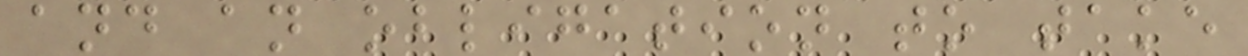and an obligation to take
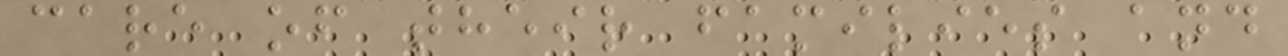care of their families and
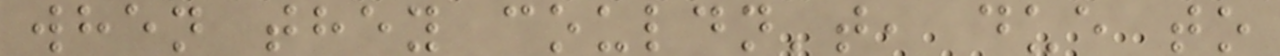when they couldn't, due to
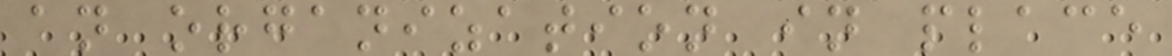an organization in place
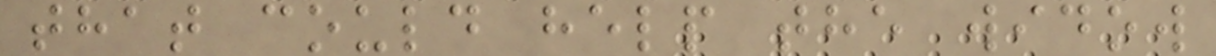that could help the widow
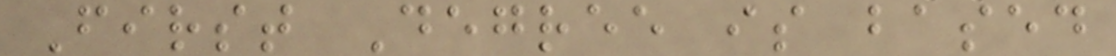First Degree is based
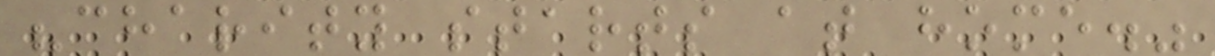"charity starts at home."
